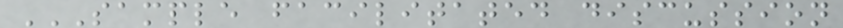SAMPLE FACILITATED DISCUSSION
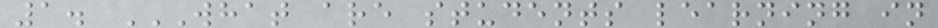1. WHAT ARE STUDENTS LEARNING IN
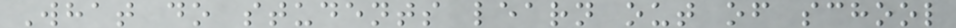What do students learn out of school
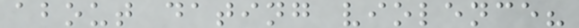about dating violence?
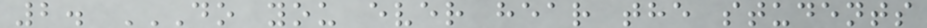2. DO YOU EVER HEAR THE STUDENTS
